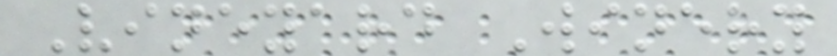Vineyard Winery
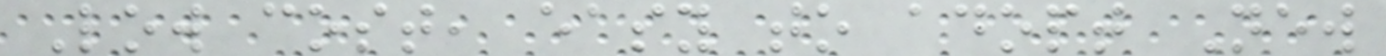Low cost, easy to adopt New
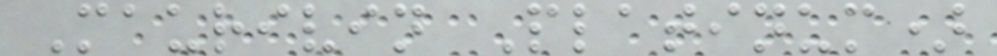Maurivin Platinum)
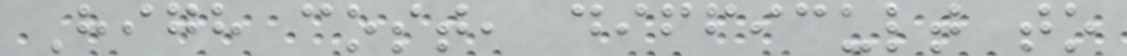High cost, difficult to
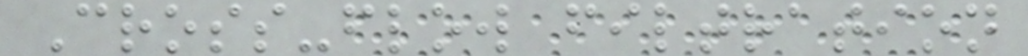Cross-flow filtration
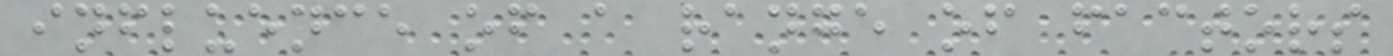influence of a range of factors
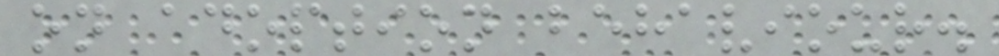on adoption behaviour.
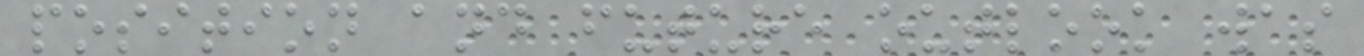position and future outlook was
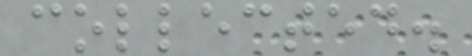collected.
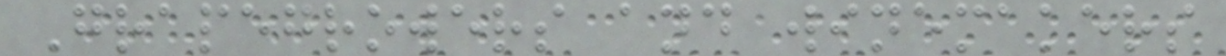Grapegrowers and winemakers
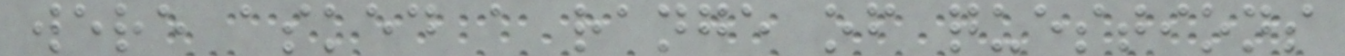were asked a range of questions
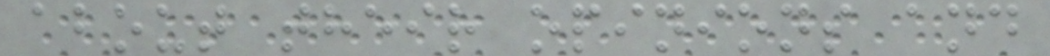about their opinions and
